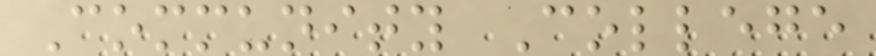Community College
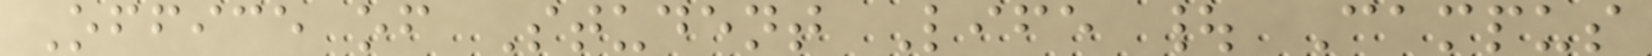Office of Student Life | Campus
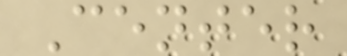Center
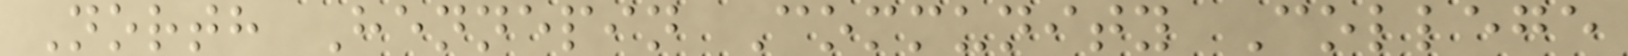North Hennepin Community College
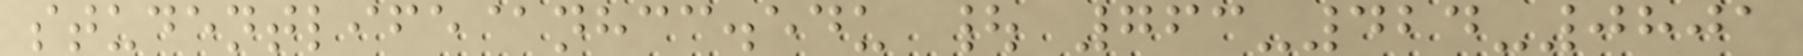studentlife@nhcc.edu | 763-424-0801
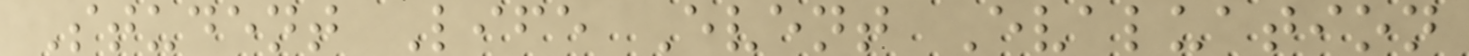Student Life Event Evaluation
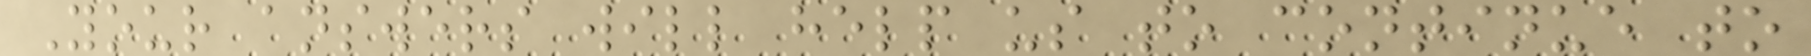Your answers will help us to continue to
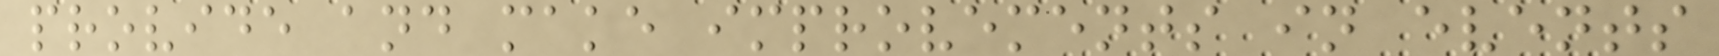provide and make improvements in events
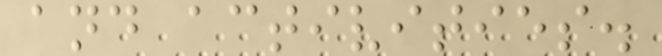and activities.
